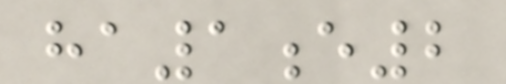ha1e2
